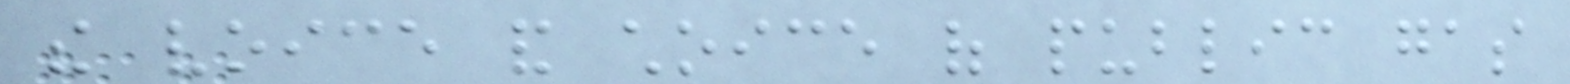the voice and choice of public gas
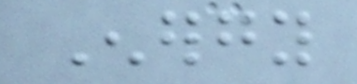Energy
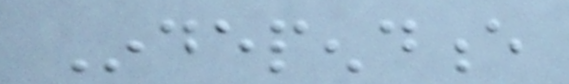Independence
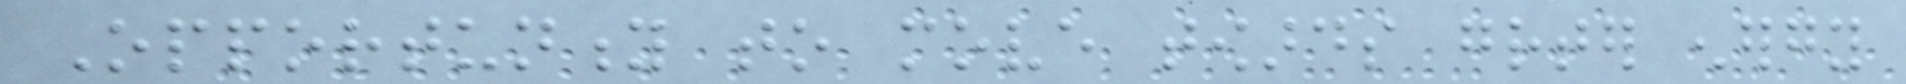Opportunity to move towards greater energy
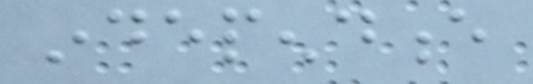independence
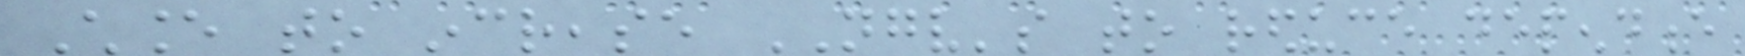Chance to increase NGV's to reduce dependence
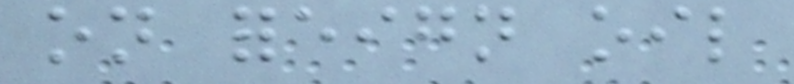on foreign oil
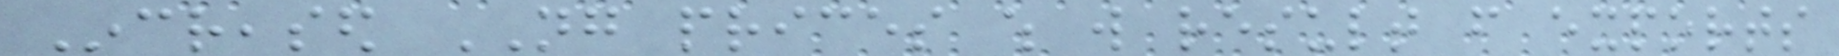Increased NG prices which will result from exports
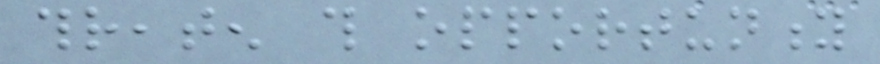threaten this opportunity
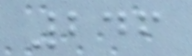246
